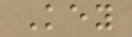Key
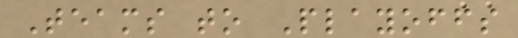Teams to Playoffs
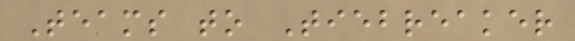Teams to Tiebreaker
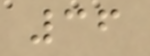36
